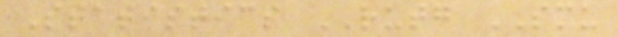Statistics RUTG SMU
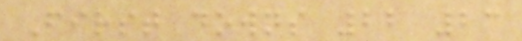First downs 22 23
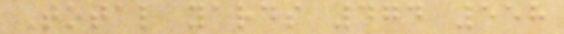Total yards 474 558
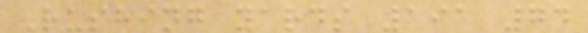Rushing yards 191 74
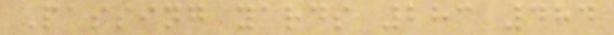Passing yards 283 484
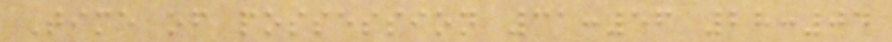Time of possession 31:56 28:04
